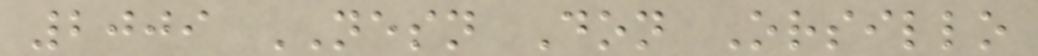2009 NESN Don Orsillo
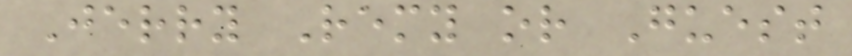Jerry Remy or Guest
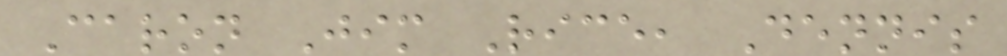Caron Jim Rice, Dennis
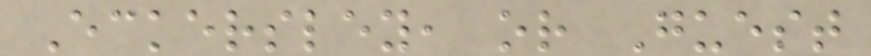Eckersley, or Guest
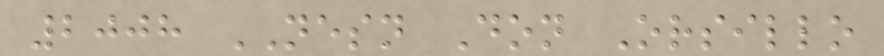2008 NESN Don Orsillo
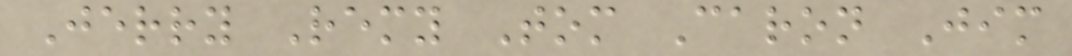Jerry Remy Tom Caron Jim
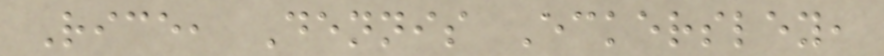Rice, Dennis Eckersley,
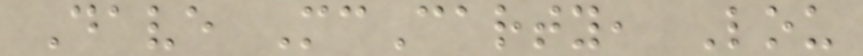Dave McCarty, Lou
